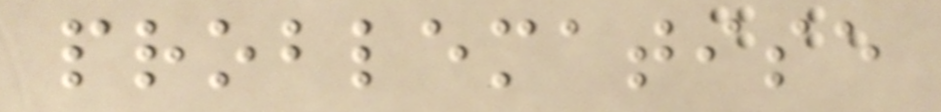problematise
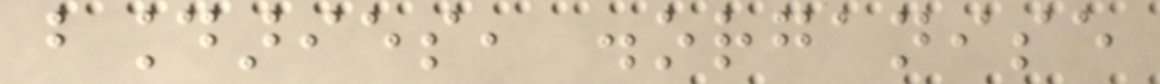boundaries, disorganise
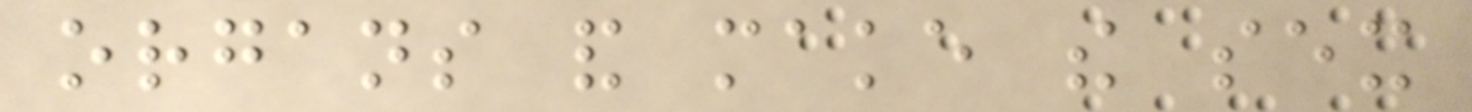organs and make the sex
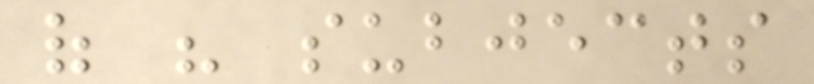of his subjects
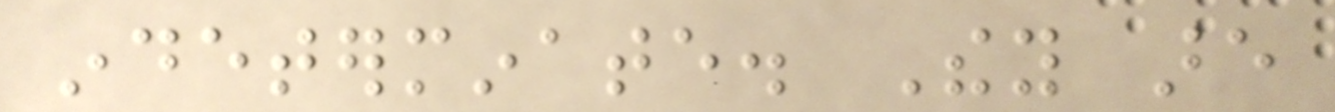indeterminate. They are
